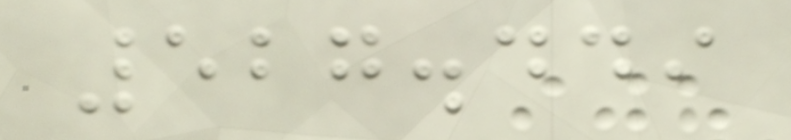527.449
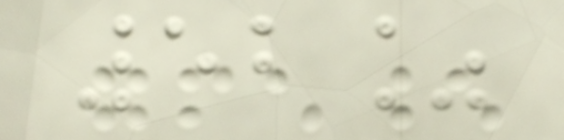52%
